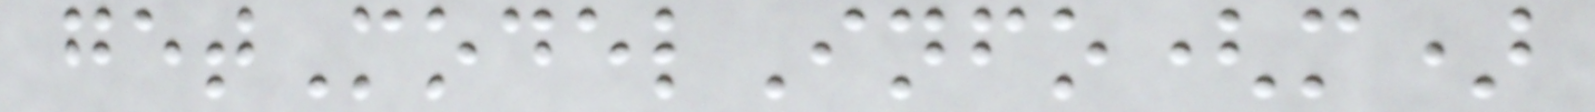getModelInfo(m)
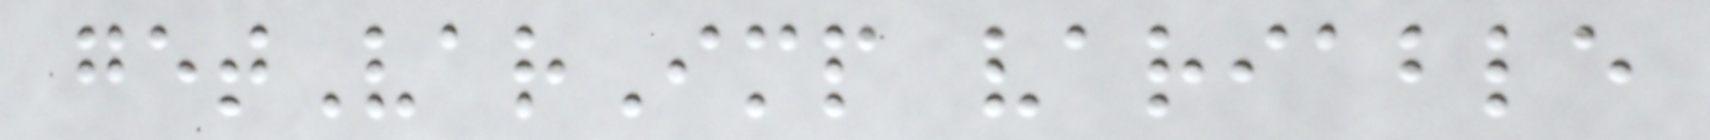getVarImp variable
